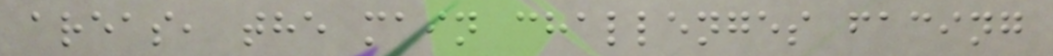areas, the main challenges facing
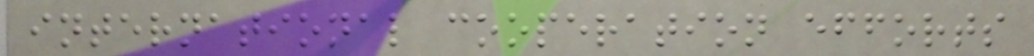international cooperation efforts
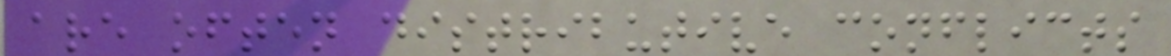are often distributive conflicts
